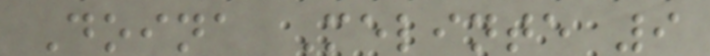Doina Melinte 9
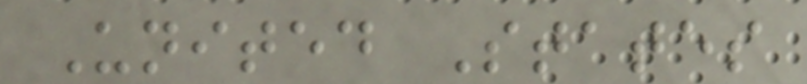United States
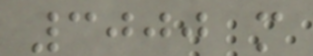3000 m
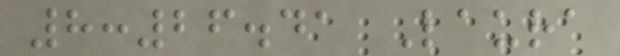8:26.41 Laura
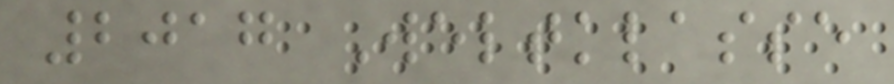2017 Weltklasse
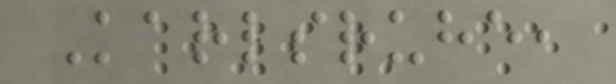Karlsruhe,
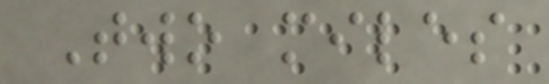Two miles
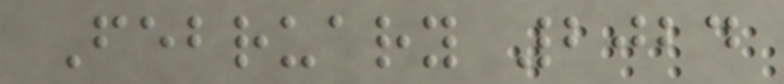February 2024
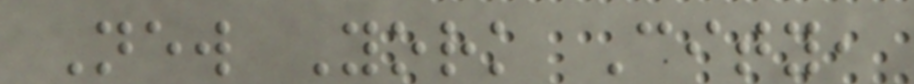New York City,
